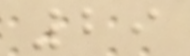29
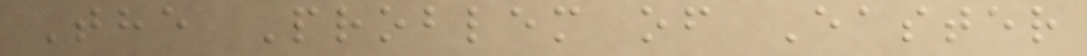The Problem of Easter
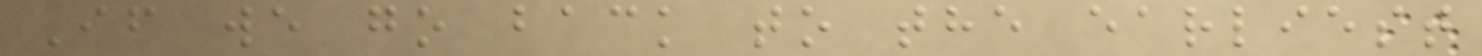If we go back to the earliest
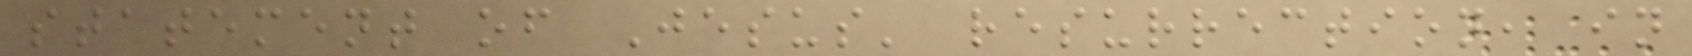statement of Jesus' resurrection, in
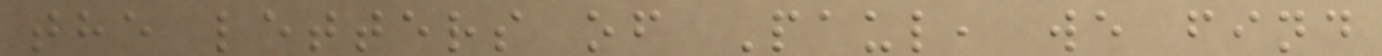the letters of Paul, we find
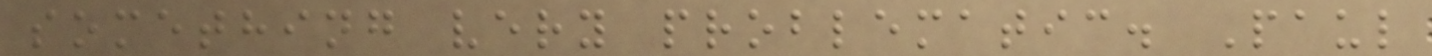something very problematic. Paul
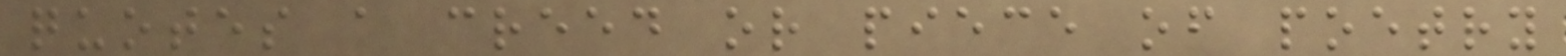quotes a creed or piece of poetry
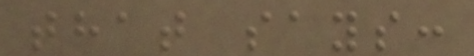that says:
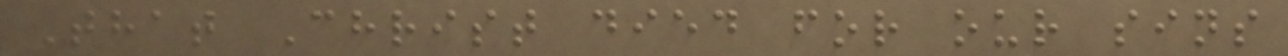That Christ died for our sins
